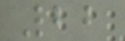22
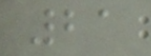21
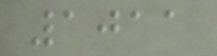1011
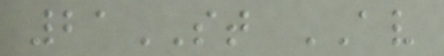21ST AV
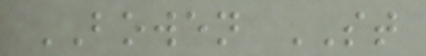BOWEN ST
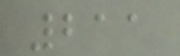211
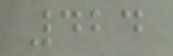424
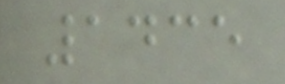1435
